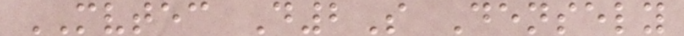MVTEC D2S Densely
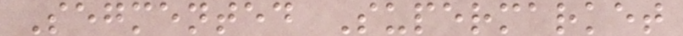Segmented Supermarket
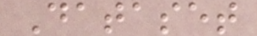Dataset
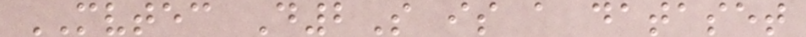MVTEC D2S is a dataset
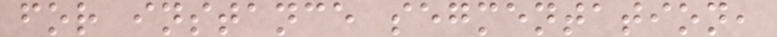for instance segmentation,
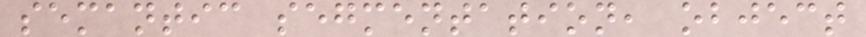semantic segmentation, object
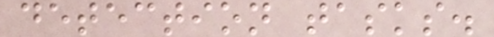detection tasks.
